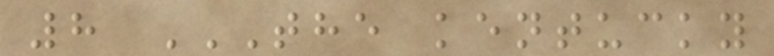8 THE KENTUCKY
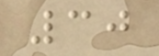30
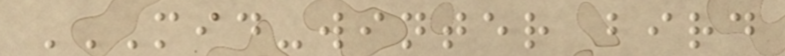MID-WINTER BIRD
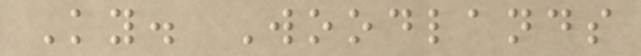Ky. Woodlands
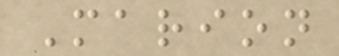Marion
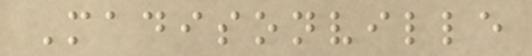Madisonville
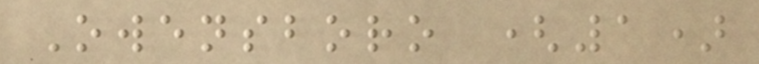Owensboro (1)
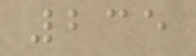235
